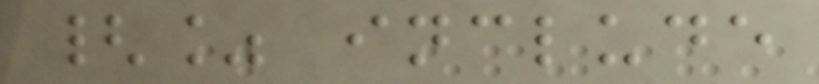{% include
